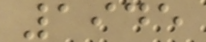1945
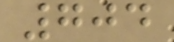704
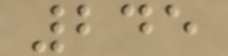245
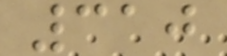310
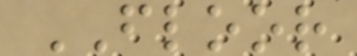FLOOR
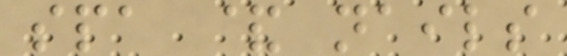spa & nails
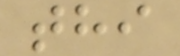thi
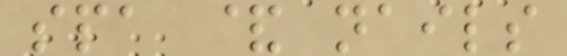spa & nails
